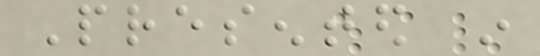Presented in
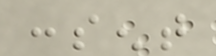consent
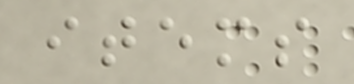items
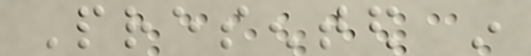Presented in
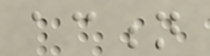action
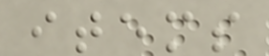items
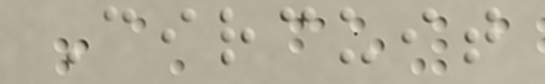Circuit
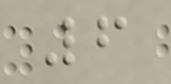6
